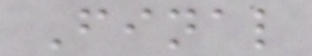Final
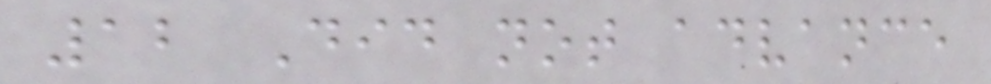12 Did not advance
